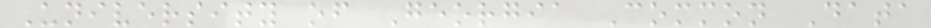University of Georgia Common Data
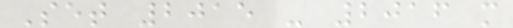Set 2015 - 2016 m
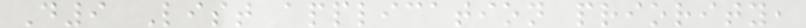D9 List application priority,
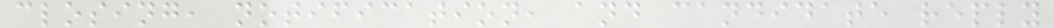closing, notification, and candidate reply
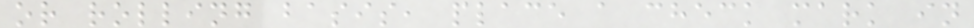or rolling basis, place a check mark in
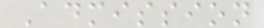Admission
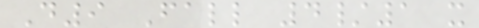D9 Fall 4/1 x
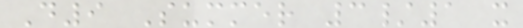D9 Summer 3/1 x
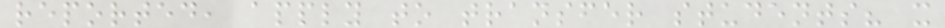reported, apply to transfer students? x
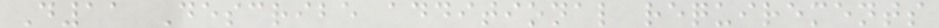D11 Describe additional requirements
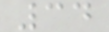34
